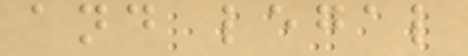and legal
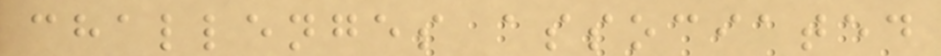challenges associated
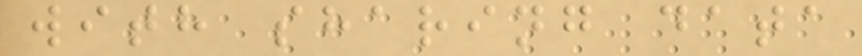with sharing data
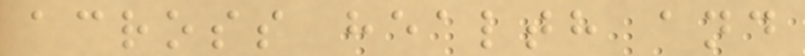across health and
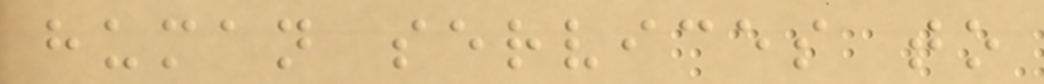human services to
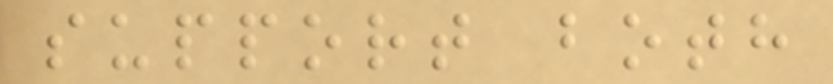support both
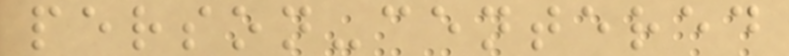person-centered
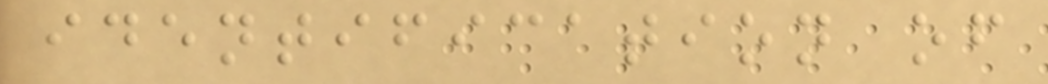identification of
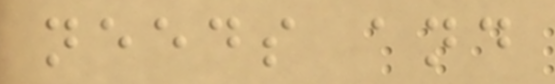needs and
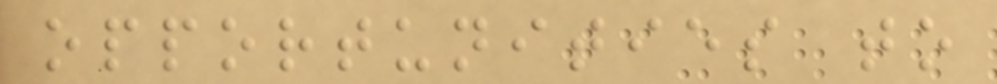opportunities to
